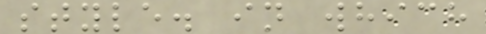style. in which
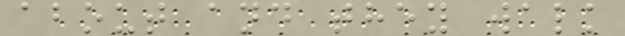about and they walk
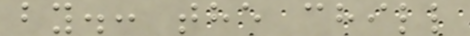by.: the chill
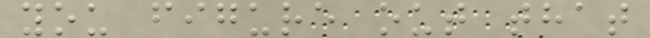you figure out that
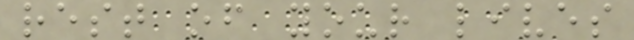rest of your lives
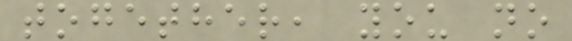together, you no
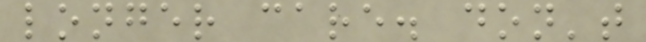longer care. don't
